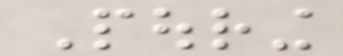Pouring
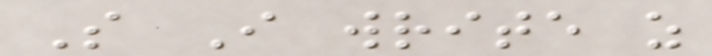So I write as
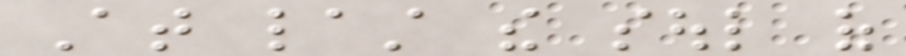At last the soul of
